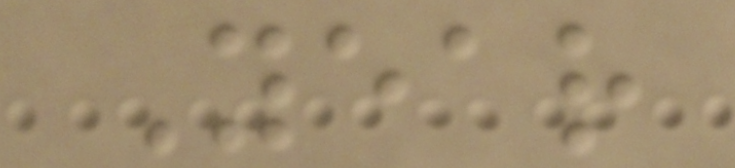Year
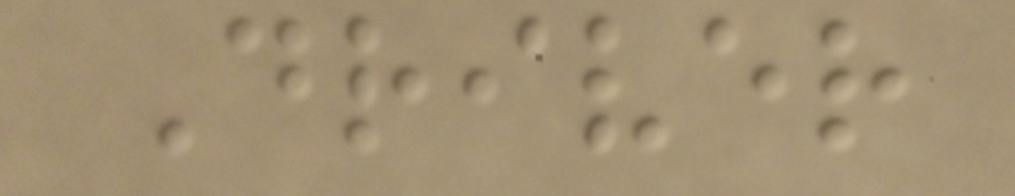Driver
